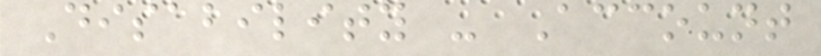Disability - Account
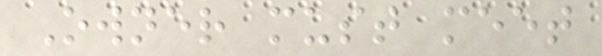Owner must meet
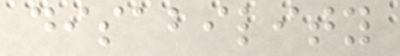disability
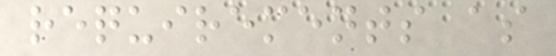requirements as
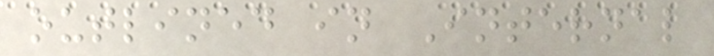outlined in Internal
